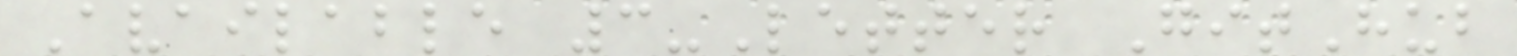Available 3-Letter GitHub
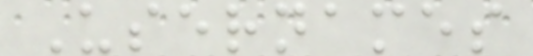Usernames
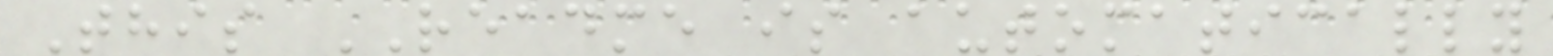This README is automatically
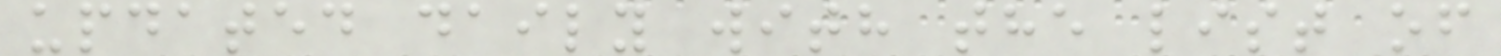updated daily with the list of
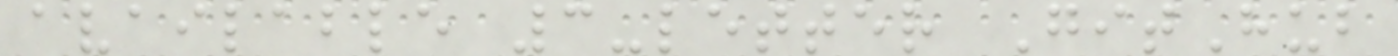available 3-letter GitHub
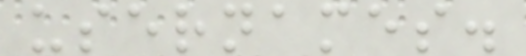usernames.
